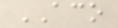ACO
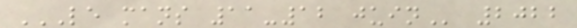LE MANS 11-12 JUIN 2022
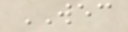WEC
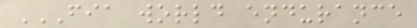FIA WORLD ENDURANCE
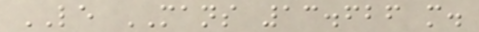LE MANS 13.626 m.
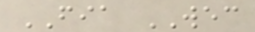FIA WEC
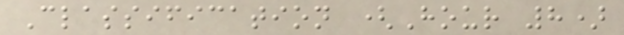Classification (Hour 8)
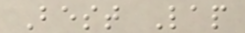Best Lap
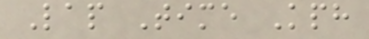Lap Time Kph
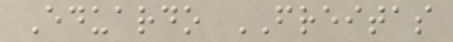Eduardo FREITAS
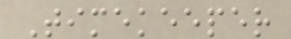Timekeeper
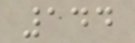144
